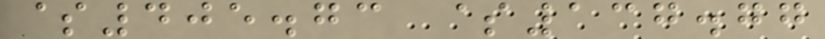$405.73 $137.77
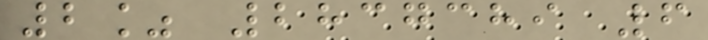2% 2837389 6
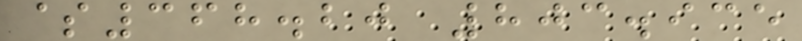$368.20 803.935
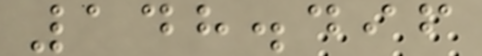148.496
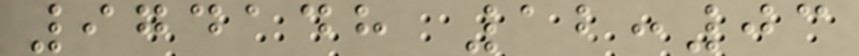974148 12:03
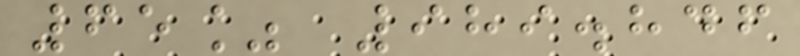65% 989.846
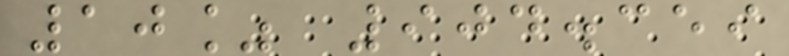10% 904.359
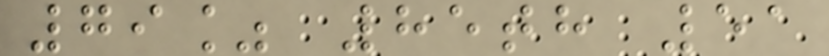79% 85th 51
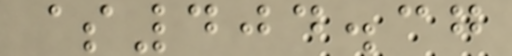$404.37
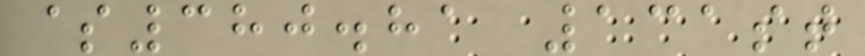$380.81 131st
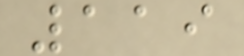119
